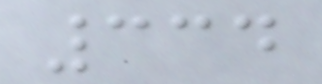334
